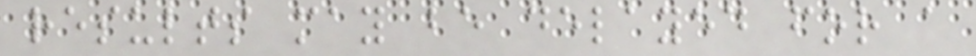results may be delayed for a
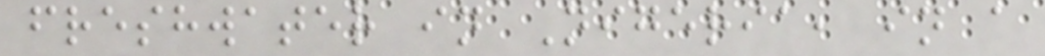freshwater in Nigeria, in a
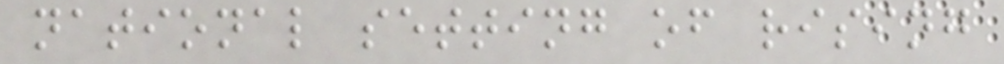national setting of rising
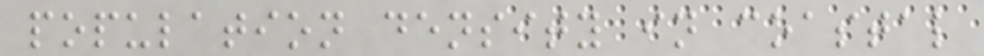population density in coastal
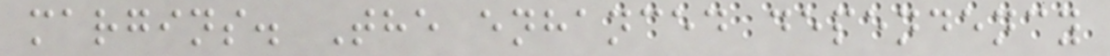margins. The enhanced dependency
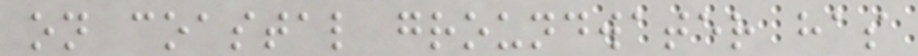on coastal groundwater has
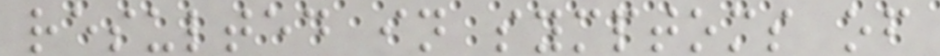resulted in symptoms of
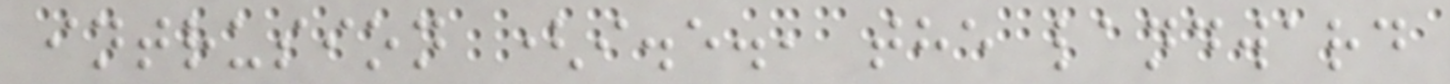intrusion (i.e., the landward
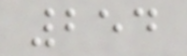254
